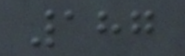187
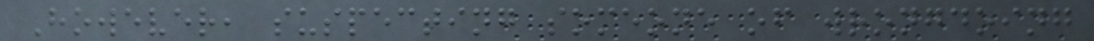However, suspecting someone of wrongdoing
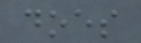does
